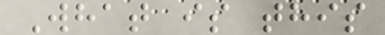What is this
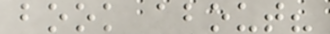book about?
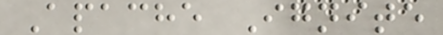Apache Ignite
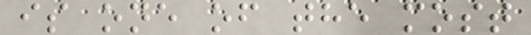is one of the most
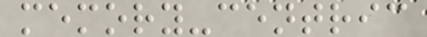memory-centric
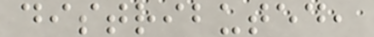distributed,
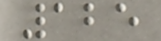125
